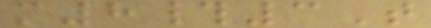m8#3T
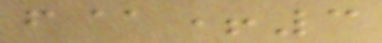f@+3
